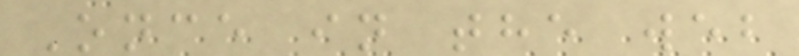Once in the web
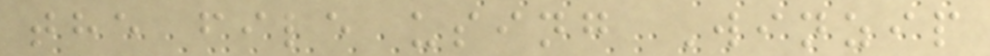the file using Winzip
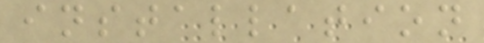installation
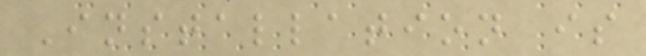Installation is
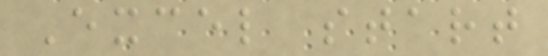Excel start
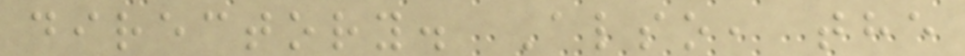directory. Also, the
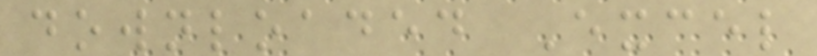downloaded Excel
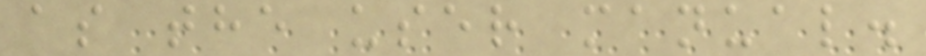as the user manual.
